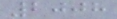2008
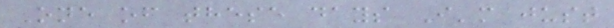One of these days I'm just
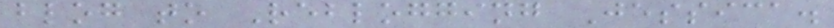blog to Reblogging Jessica.
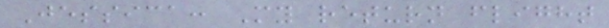Jessica: My return flight
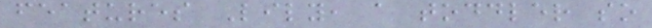features Lily, a toddler so
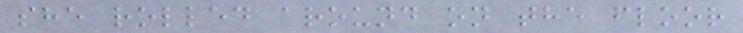she rolled around on the floor
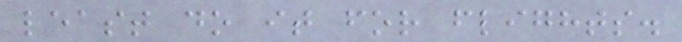least do it for flights.
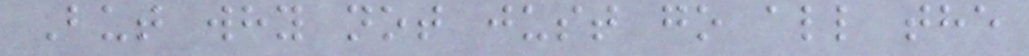But why not just go all the
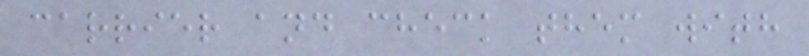carrier and check them with
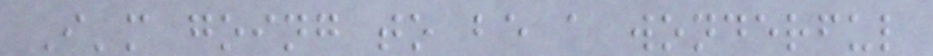I'm going to be a wonderful
